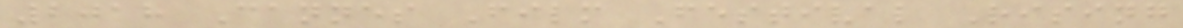2018 Cannes Film Festival Rising
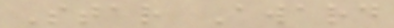Star Award
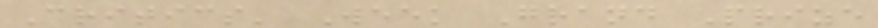Critics' Week Grand Prize
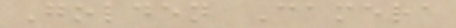Golden Camera
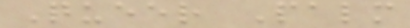Queer Palm
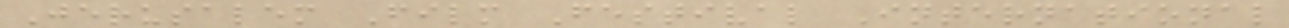Jerusalem Film Festival International
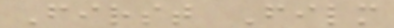First Film
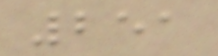251
